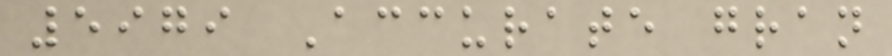5979 Accurate gran
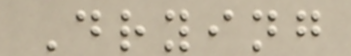Drying
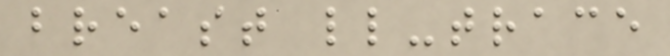breast ll-trace
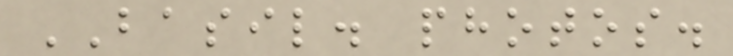BASIL. photos.
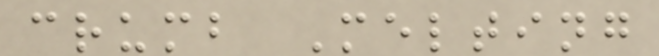crumb Melting
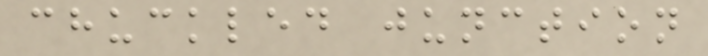chuckled junction
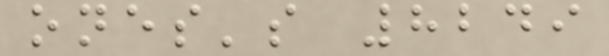ones's 8249
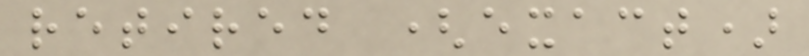retired (exact)
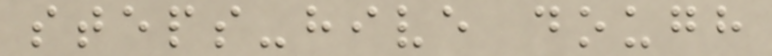steps-hive dough
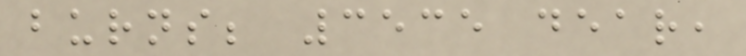burns; 3535 dear,
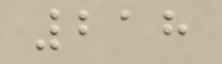218
